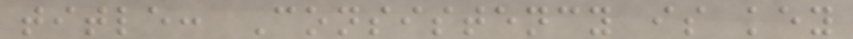title: Consistency is key
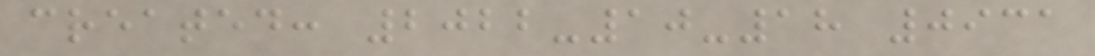created: 2022-10-18 0931
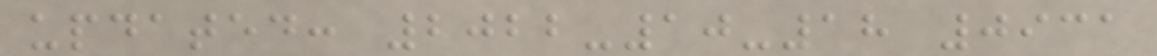updated: 2022-10-18 0931
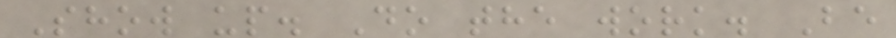Show up. Do the work. Be
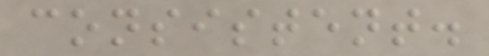consistent.
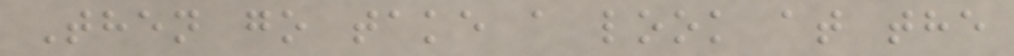Then go take a look at the
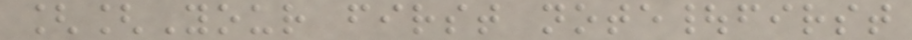[[Your first note|first
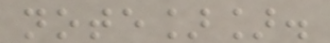note]].
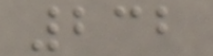232
